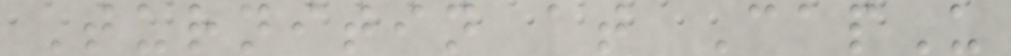Turnitin at CapU
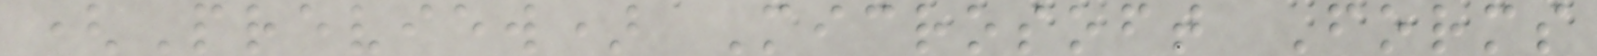(Preview) Microsoft Forms
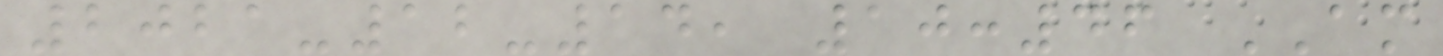2021-12-14, 10:46 AM
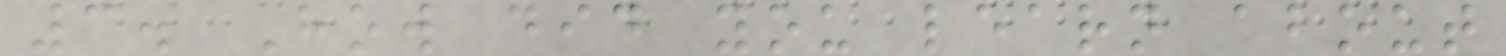3. How did you learn about
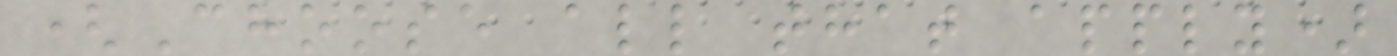(Choose all that apply)
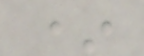*
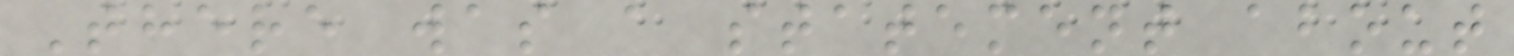There was a statement about
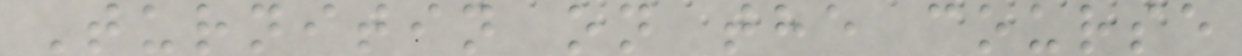Turnitin on the course
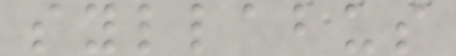syllabus
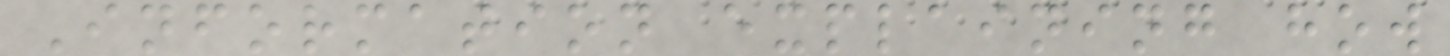Information explaining how
